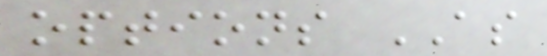options AS
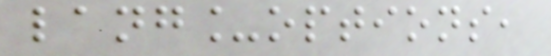lang_options,
